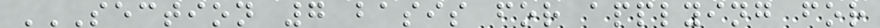SECTION 7 BASIS FOR APPLYING FOR
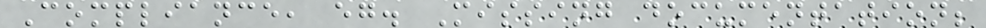Compliance, eg. Missing documentation;
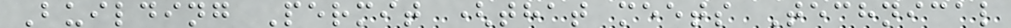Building Permit (that meets Technical
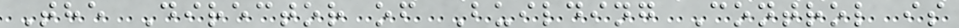The Director of Building Control is
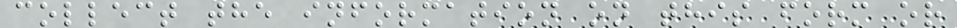collect the information on this form or
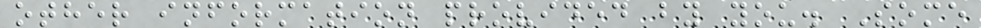other information provided by you. Some
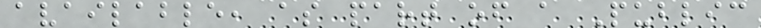available, as part of a Public
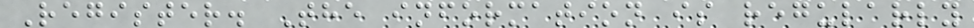Register. The information is regularly
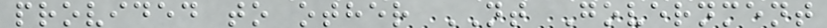provided to other NT Government
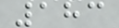183
